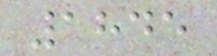1845
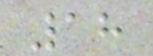18
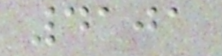4101
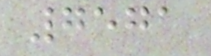7571
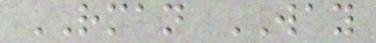RMAN WAY
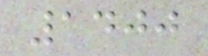1400
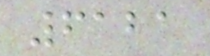6121
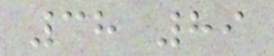38 89
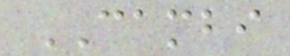CAMBI
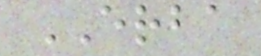ERBA
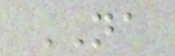NA
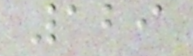129
